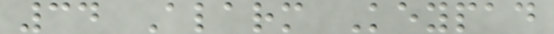34 Alarm Keypad
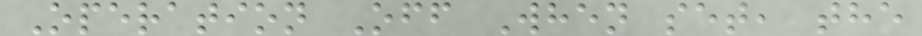Operation Off When set, the
